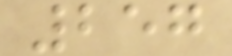257
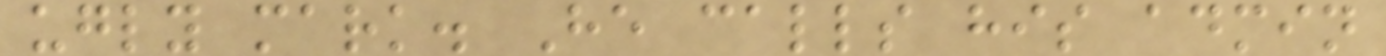ugly mark. He calls his admin
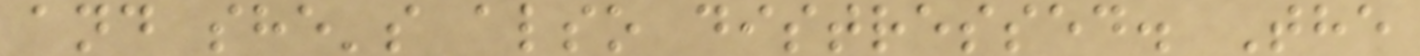and she's also distressed. The
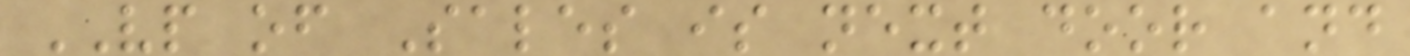VP of Sales is next door and
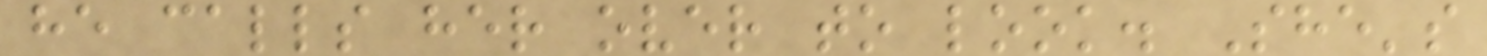he calls her over to look. She's
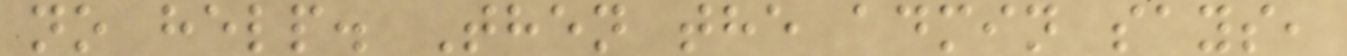no help. Then the admin says,
